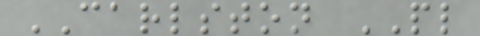CARLSTON PL
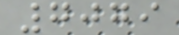7079
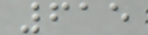615
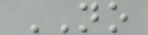NO
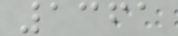1361
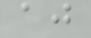aj
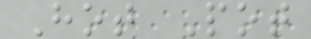Hot Pot
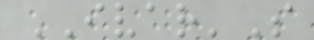IVAR'S
